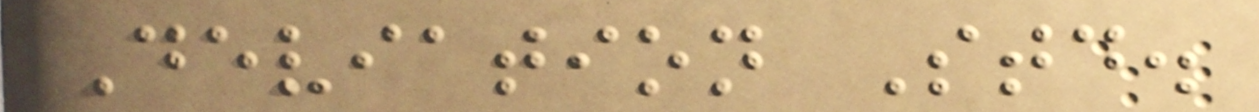Deviation Std.
